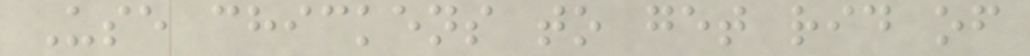Use chickens to get rid of
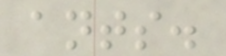ants.
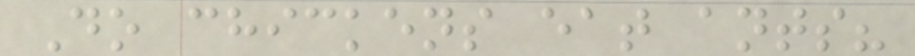Do chickens eat ants?
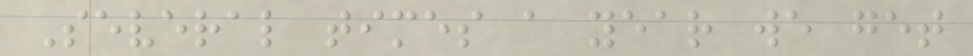Several times a year we get
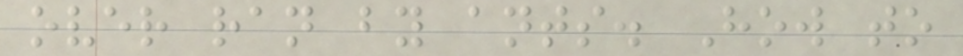over ran by ants. How to
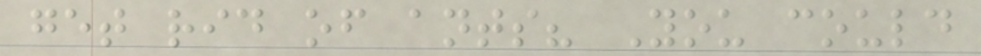get rid of ants? You could
